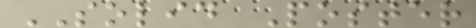SOLID Poster
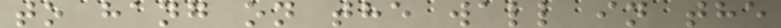to hang on the wall in the
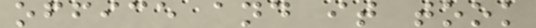office and it took
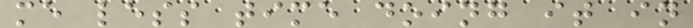me less time doing it in
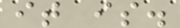it is.
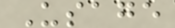Usage
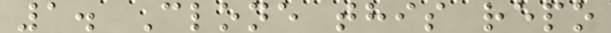1. Clone this repo
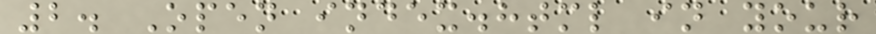2. Open index.html in your
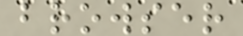browser
